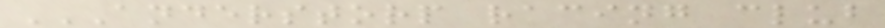ANDERSTORP RACING CLUB
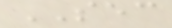SEC
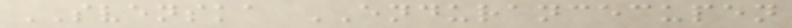SVENSKA ENDURANCECUPEN
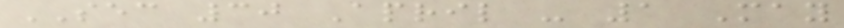SEC 30 April - 1 May
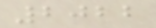2022
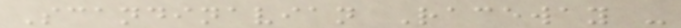Scandinavian Raceway -
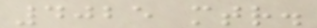4025 mtr.
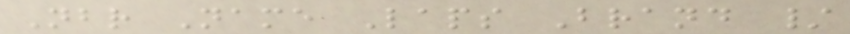Nbr Name Laps Brand /
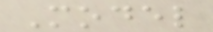Model
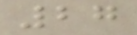27
